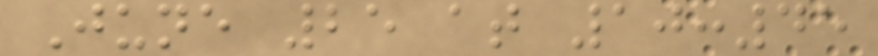June 25 at 10:45
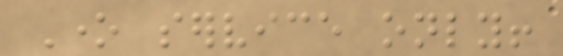One service only!
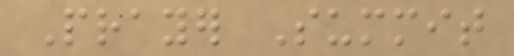Prayer Summit
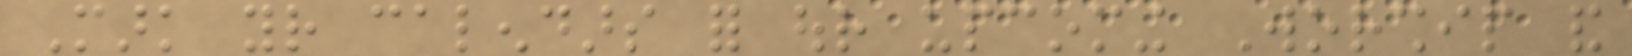Mark your calendars for our upcoming Worship and
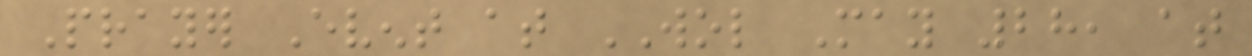Prayer Event at WOL May 28, at
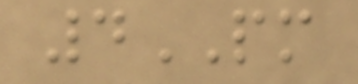4PM
